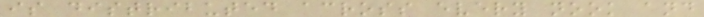is distributed across every nook and
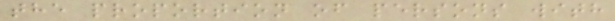the proportion of persons with
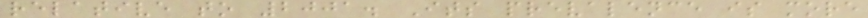relative to 2001. Its prevalence is more
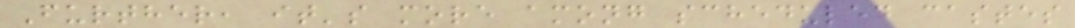Further, it's more among scheduled castes
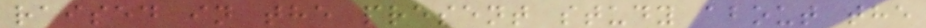raised in the present study about the
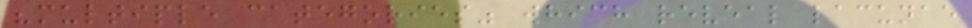"multiple categories" which reveal lacunae
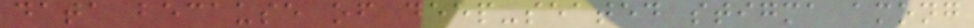data because of deep-seated stigma among
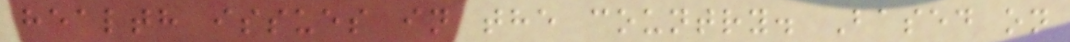health issues in the country. Based on
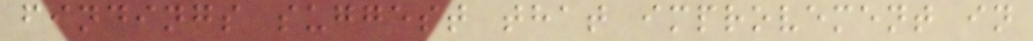findings suggest that improvement in
